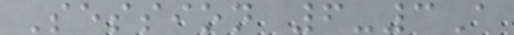Session 6-3A
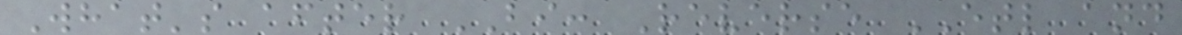What's after BI: Reverse ETL and
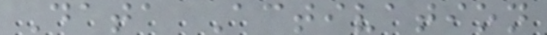Data Activation
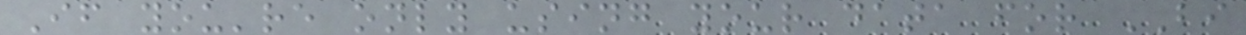If you're only using your data for BI
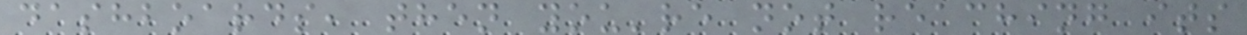dashboards, then you're not reaching its
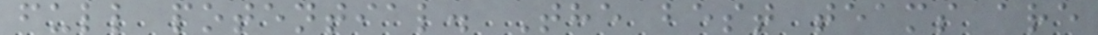full potential. The best teams are
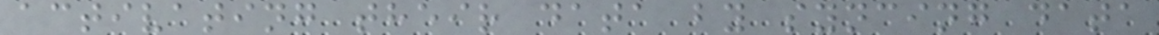activating their data by syncing data
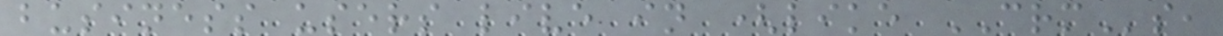business users live in (like CRMs,
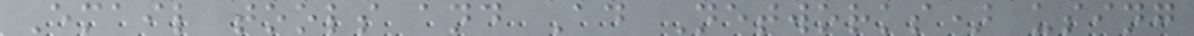Email tools and Ad Networks) using
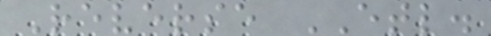Reverse ETL.
